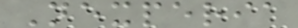Nexperia
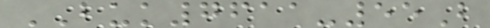BUK7611-55B
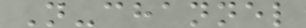N-channel
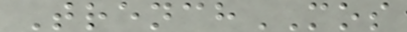TrenchMOS
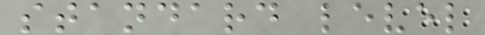standard level
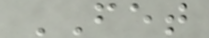FET
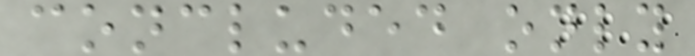concluded only
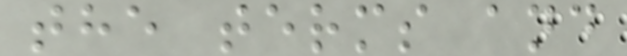the terms and
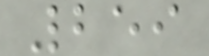259
